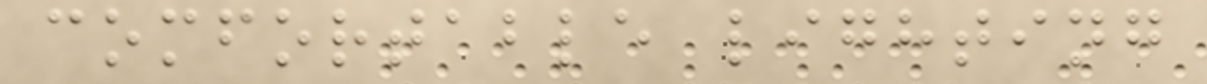comfortable lighting
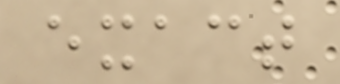exact
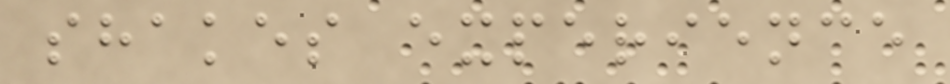shakes experience
